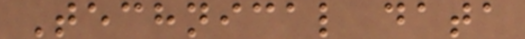Technical data
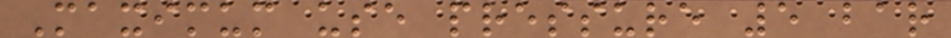Maximum use pressure 5 bar
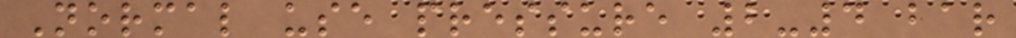Normal use pressure 2-4 bar
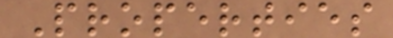Properties
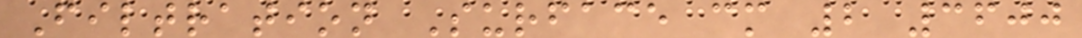Filtration Surface cm 2 3600
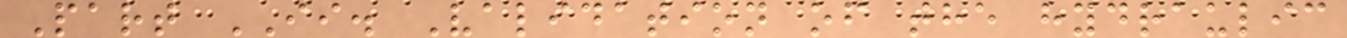Part II. Validation of the hydraulic
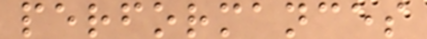performances
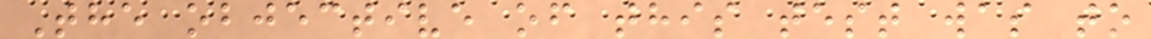The objective of this test was to
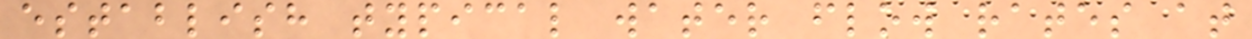establish typical water flow rates at
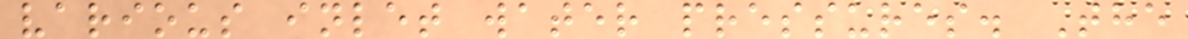various inlet water pressures. The
